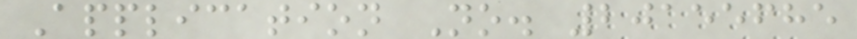Application No. 20155685
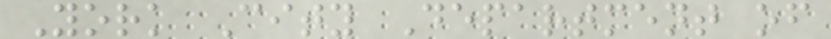York City Department of
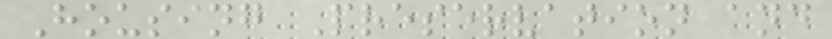Housing Preservation and
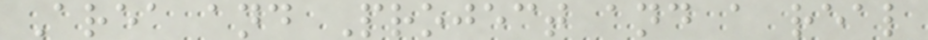Area and Project and a real
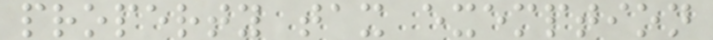property tax exemption
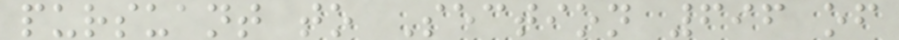pursuant to Section 696 of
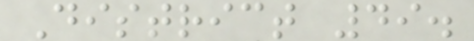District 49.
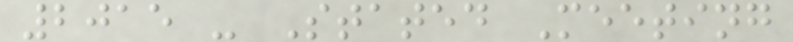2015 - Stated Meeting
